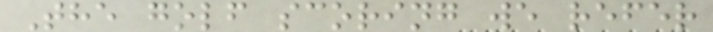The golf scoring we refer
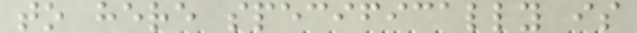to here specifically is
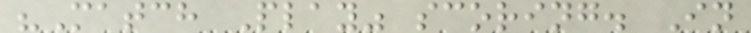"Match Play" scoring. In
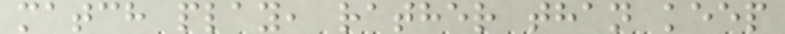match play, rather than keep
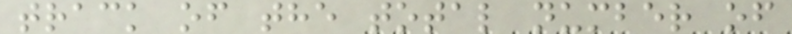track of the total number of
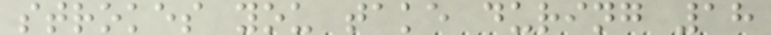strokes you take during 18
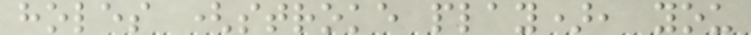holes (stroke play), you
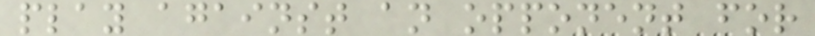play against an opponent for
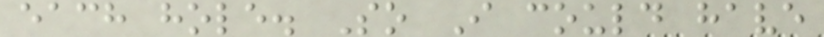each hole. So I could have
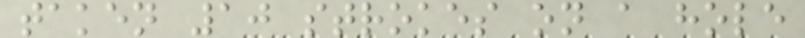taken 10 strokes on a hole
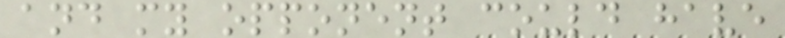and my opponent could have
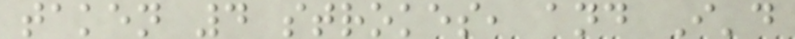taken 4 strokes, and I'd
